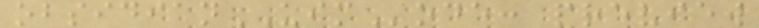obsidianUIMode: preview
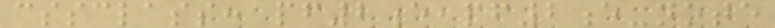cssclass: pf2e,pf2e-note
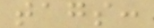tags:
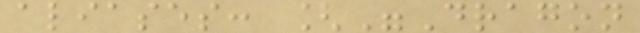aliases: ["Dragon
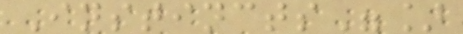Instincts"]
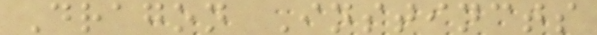Dragon Instincts
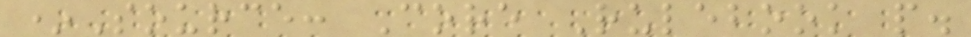*Source: Core Rulebook p.
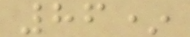86*
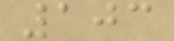103
